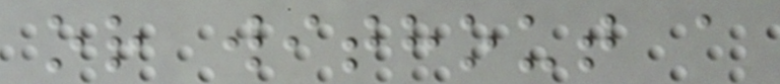or without a
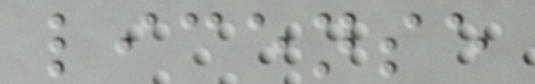license
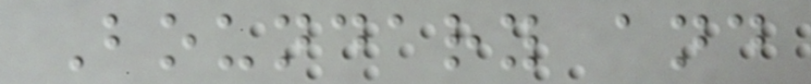Boundary and
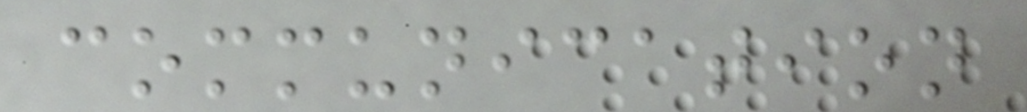communication
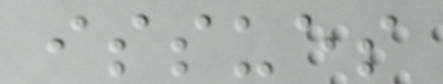issues
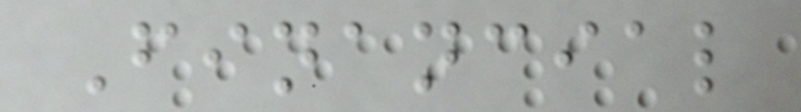Financial
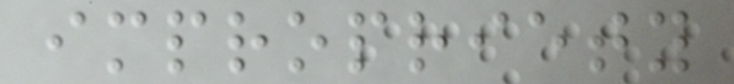impropriety
